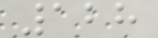128
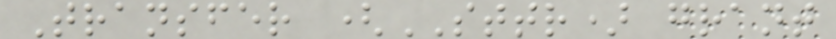Transfer (STTR) grant
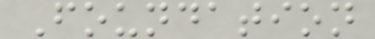Foundation
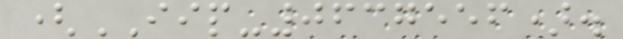(IIP-0637556).
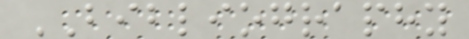BIBLIOGRAPHY
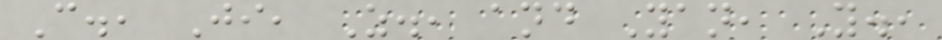C., Ji, Z., and Yan, Y.,
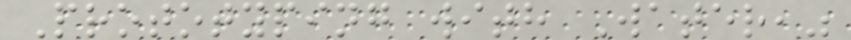Prototyping with Water,"
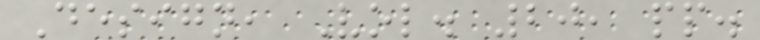Design, Vol. 20, pp.
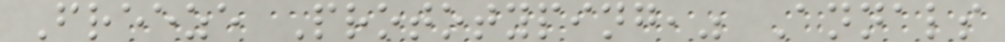Freeze Prototyping," Annals
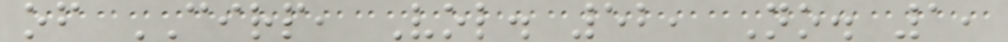of CIRP, Vol. 52, No. 1,
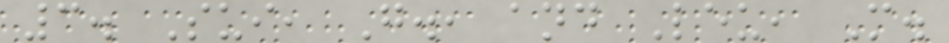3. Sui, G., and Leu, M.
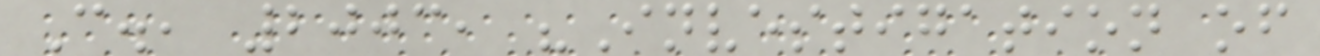C., 2003, "Investigation of
